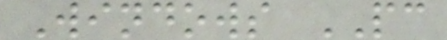Windows PC
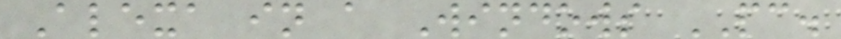Alexa in a Windows PC.
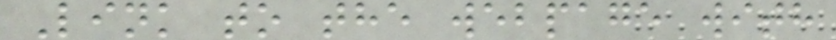Link to the webpage with
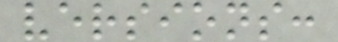versions:
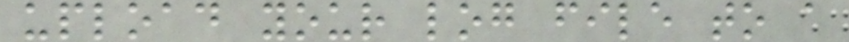upload your log file to a
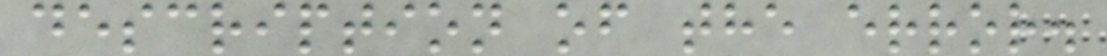description of the error.
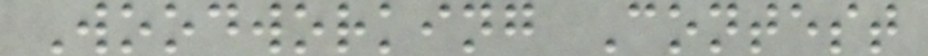Woodworking Contest
